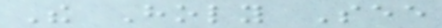The Holy See
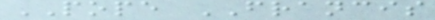POPE FRANCIS
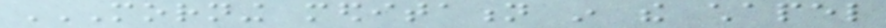MORNING MEDITATION IN THE CHAPEL
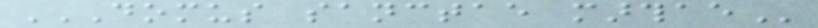DOMUS SANCTAE MARTHAE
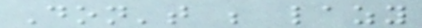Don't be lazy
